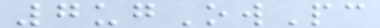7ugOwPc
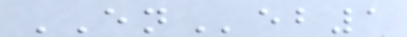ENeb1
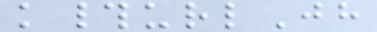k#urlJh
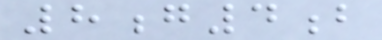8g4b
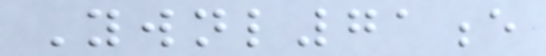Ywnl71e
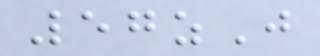57zJ
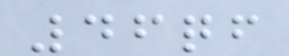46qf
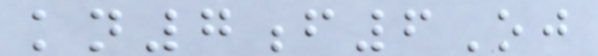kn7f6Oj
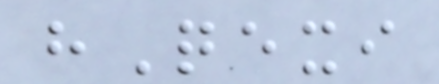hQexi
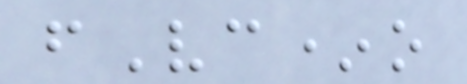fVc*o
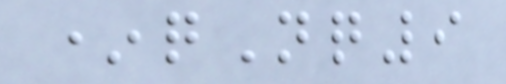*qNq9
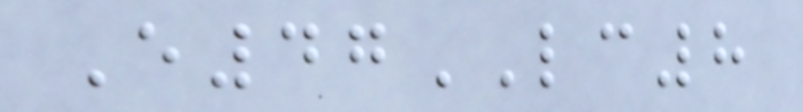E47LC8
